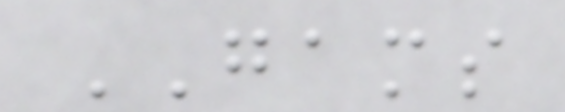GAMS
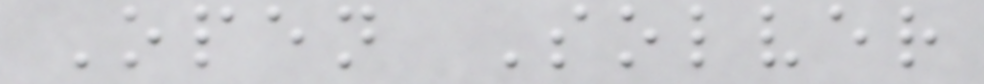Open Solver
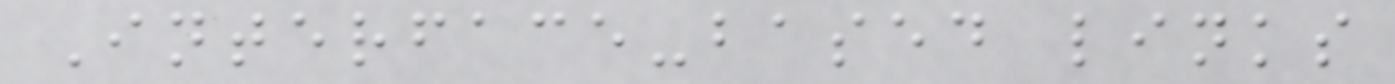Interface-based links
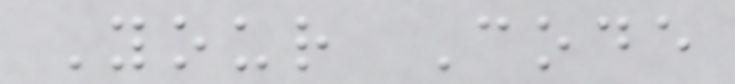Your Code
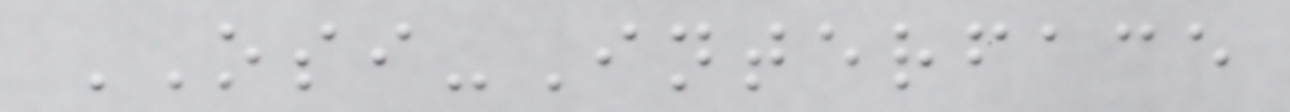OSI-Interface
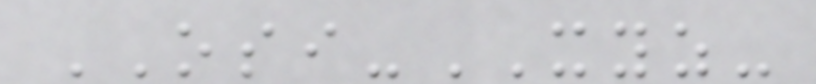OSI-XYZ-
